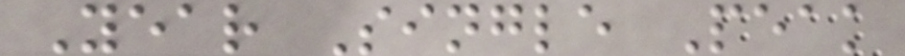Year Single Peak
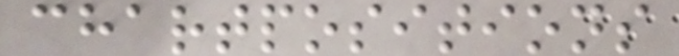chartpositions
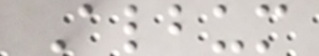Album
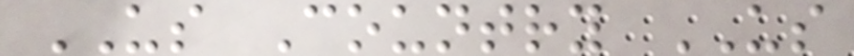US Country US
